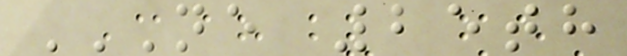NE 25TH
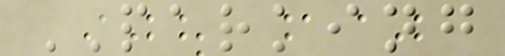PARKING
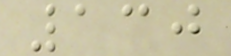130
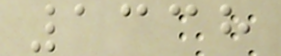1338
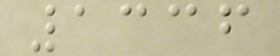1336
